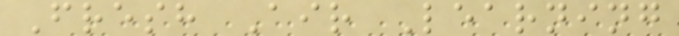Fresh Air Learning
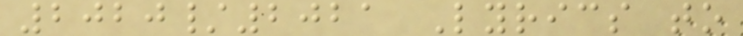2020/2021 Lyrics to
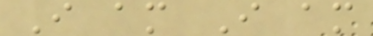I am I am
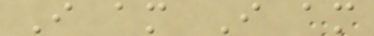I am I am
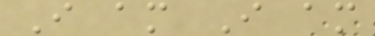I am I am
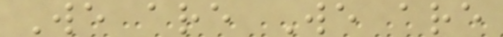We are We are
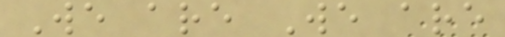We are We are
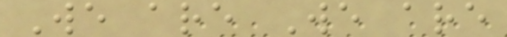We are We are
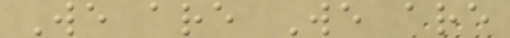We are We are
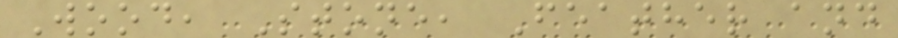Wood, Stone, Feather and
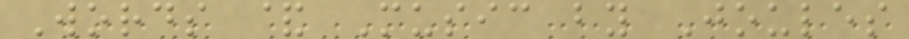Words & Music by Joules
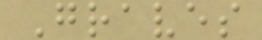Graves
